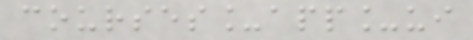courses_app_ui
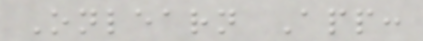Onlearn App:
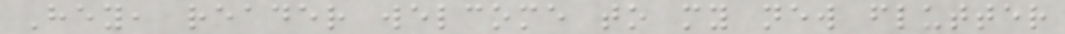Hey, reader welcome to my new flutter
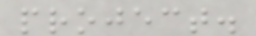project.
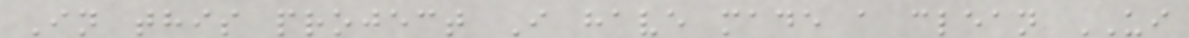In this project I have made a clean UI
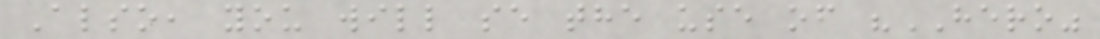Also, you will se the use of "HERO"
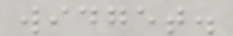widget.
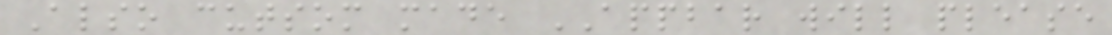Also cutsom made APPBAR will please
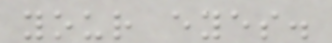your eyes.
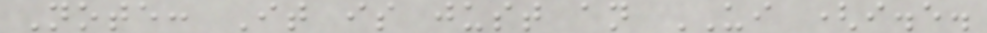Note: It is just an UI (i.e.
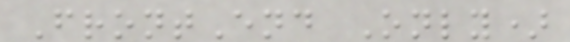FrontEnd Only)
